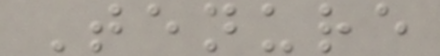Tenure
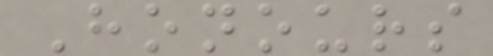Honours
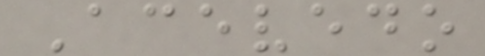Acevedo
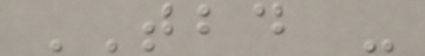TBD -
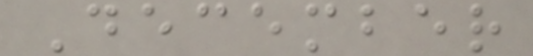December
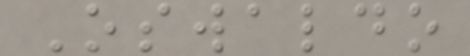Oswaldo
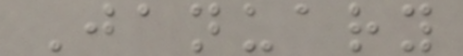January
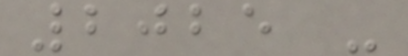2025 -
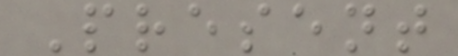Present
